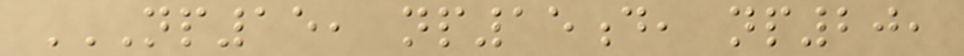NP15, NP15D, NP20,
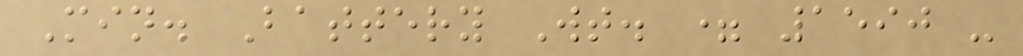Min. Battery Wt. = 1590 -
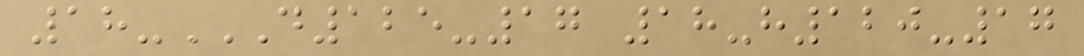18-D125-17 18-H120-17
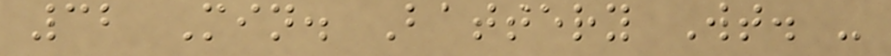32 Min. Battery Wt. -
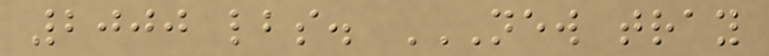2000 lbs. NEW TRAY
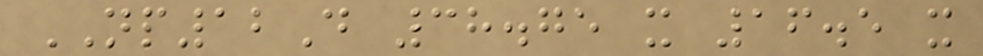NP12D 38.75 x 16.5 x
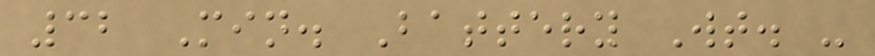32 Min. Battery Wt. -
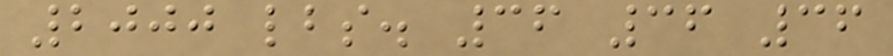2000 lbs. 36 36 36
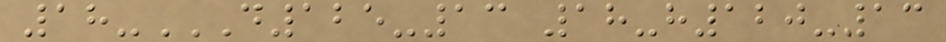18-D125-13 18-H120-13
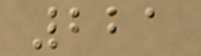221
